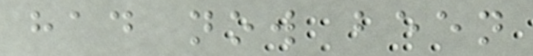had now been
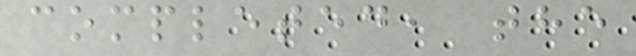completed, the
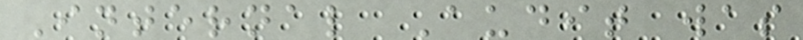Internal Audit was
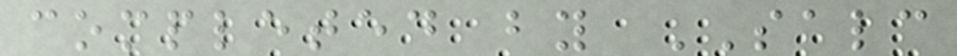completed by SALC
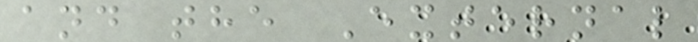and the External
